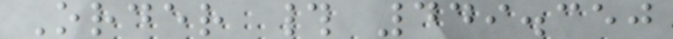Order # 449.350
